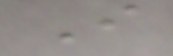I
